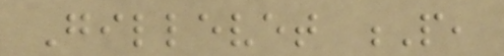Gillevet P,
